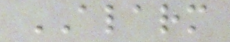ALARM
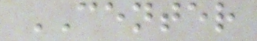CENTER
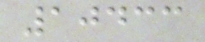10433
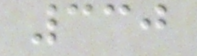330
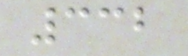332
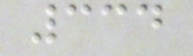334
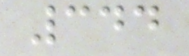344
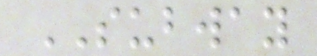SUBWAY
